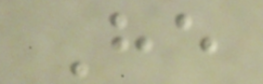He
